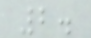2.
